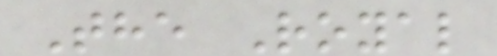The Royal
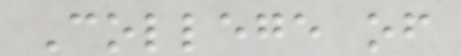College of
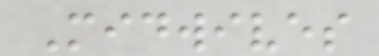Midwives
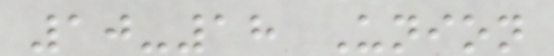10-18 Union
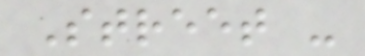Street -
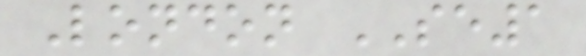London SE1
